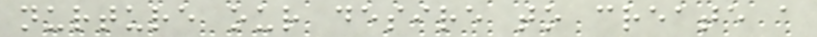nurture our desire to create a
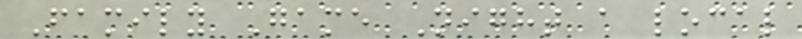Family Game Night a local
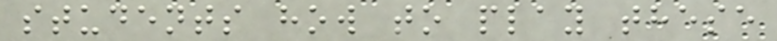students how to play these
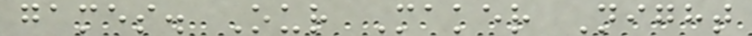games. Our Maker Night
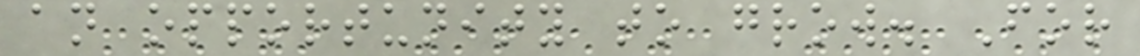an opportunity to grow. For
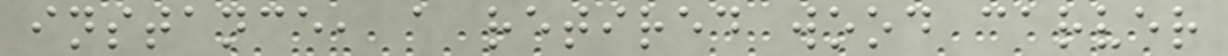instance, a retired wood carver
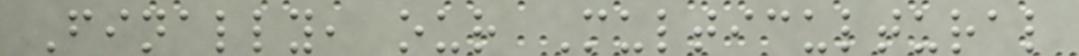Finally, our Multicultural
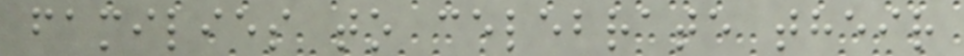families to celebrate their
